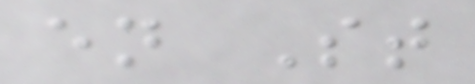en St
